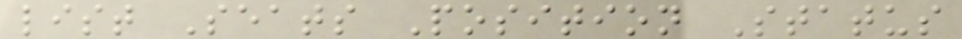list Seats Position Status
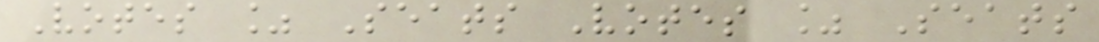Votes % Seats Votes % Seats
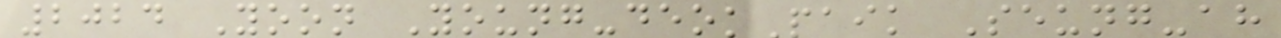2024 Yoon Young-deokPaik Seung-ah
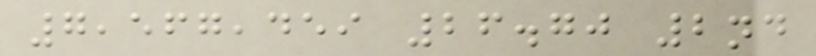7,567,459 26.70 2nd
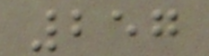257
